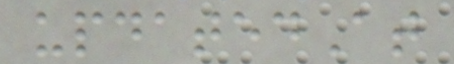updatedAt
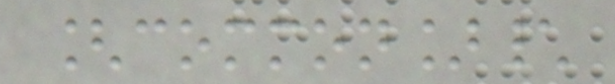[common]\
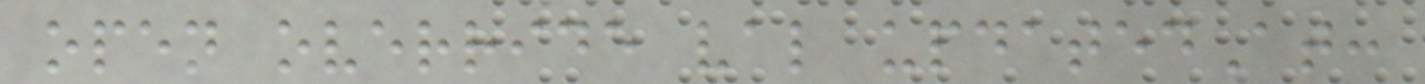open override val updatedAt:
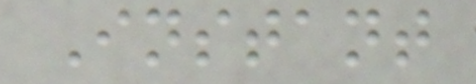Instant
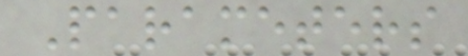Parameters
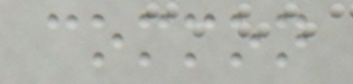common
